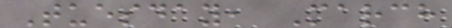Tuesday, March
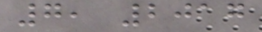7, 2017
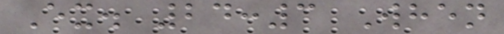Ex. 24:3 When
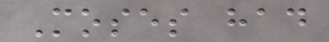Moses had
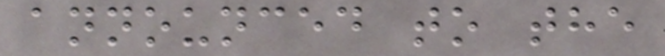announced to the
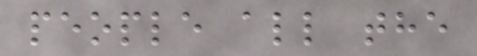people all the
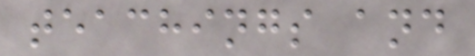teachings and
